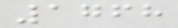1768
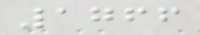1766
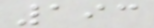193
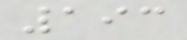193
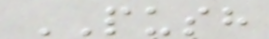PUSH
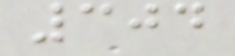304
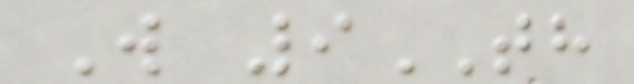W 9TH
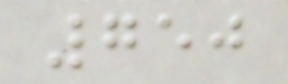750
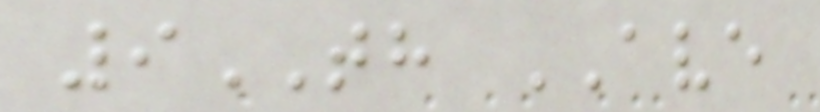9TH AVE
